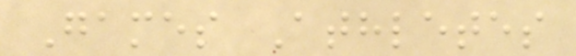Games Athletes
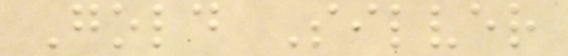Gold Silver
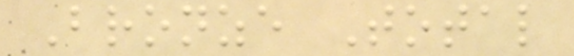Bronze Total
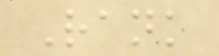Rank
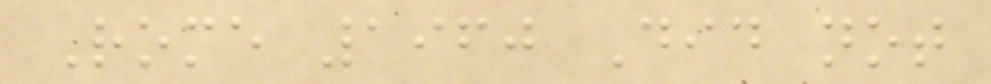Rome 1960 Did not
